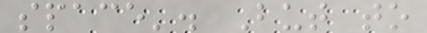space'. But to
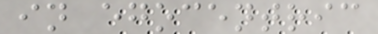in egocentric
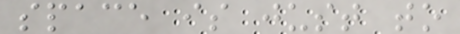space is just to
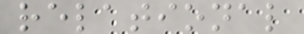relational
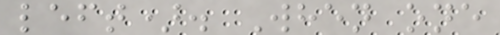left). When one
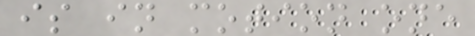is in motion one
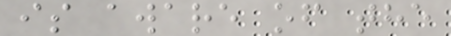is aware of the
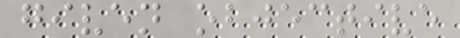given objective
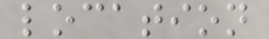location
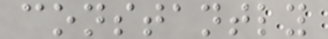constantly
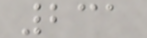231
